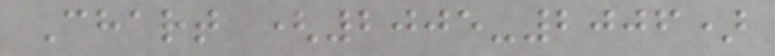Chart (2005-2006)
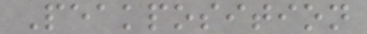Peakposition
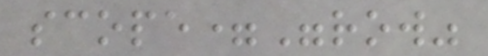scope="row"
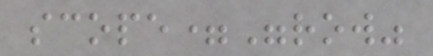scope="row"
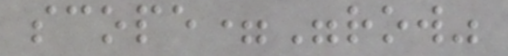scope="row"
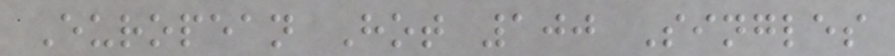European Hot 100 Singles
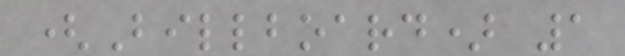(Billboard) 1
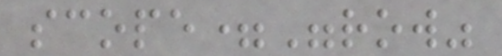scope="row"
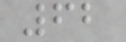62
